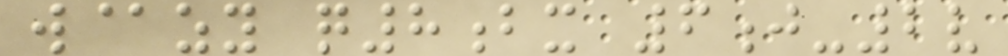w@zy q8bx 6j-2v
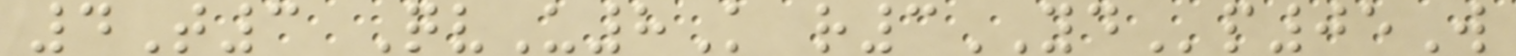4T3 QvU8K r3YDp05W
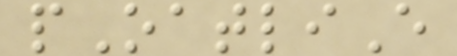pOatliE
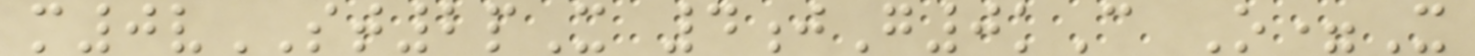m0vST2pX 4jG0kC O=X
